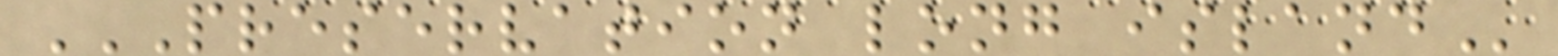PRESERVATION LONG ISLAND
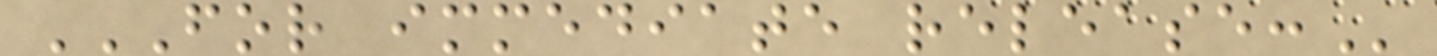FOR IMMEDIATE RELEASE:
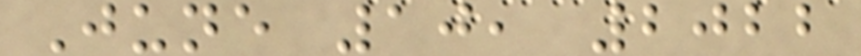June 10, 2022
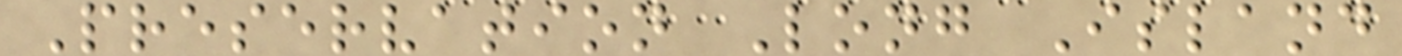Preservation Long Island
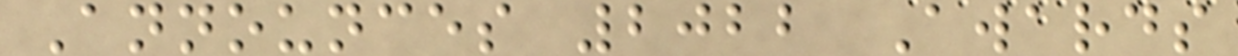Announces 2022 Awards
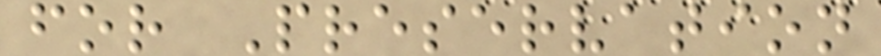for Preservation
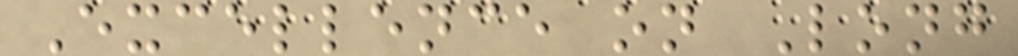Excellence on Long
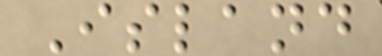Island
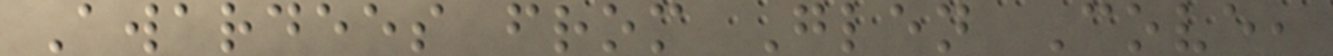Awardees from Glen Cove,
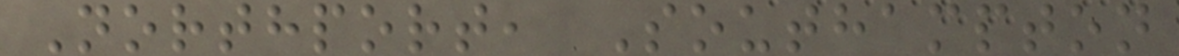Northport, Southampton
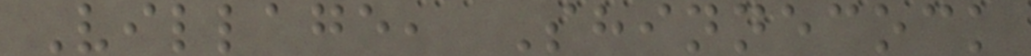Village, Shinnecock
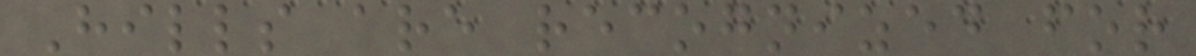Hills are recognized for
